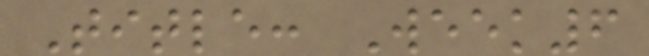Title: Week6
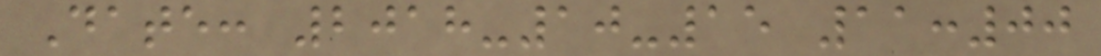Date: 2018-10-15 11:00
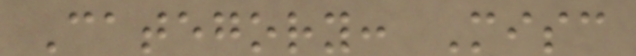Category: Misc
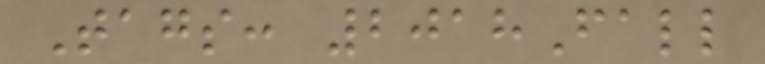Tags: 2018Fall
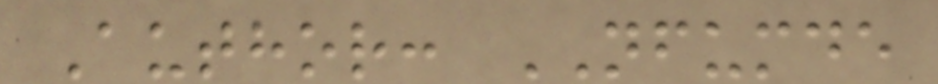Author: NFUMDE
